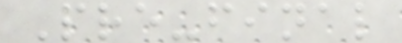Pre-final
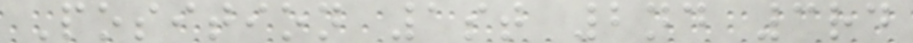Position 1st 2nd 3rd
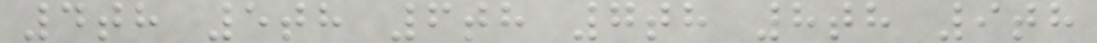4th 5th 6th 7th 8th 9th
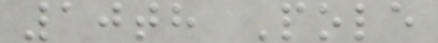10th Pole
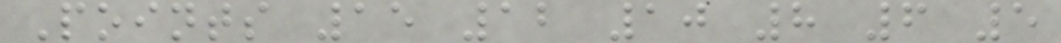Points 15 12 10 8 6 5
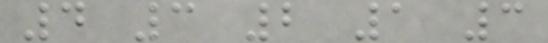4 3 2 1 3
